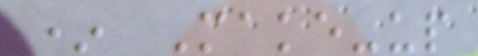* Make-up
